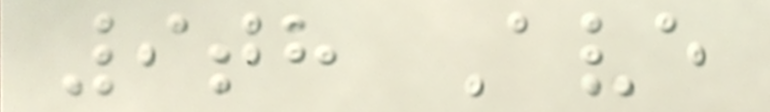9th Ave
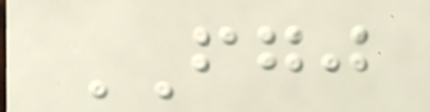FGJ
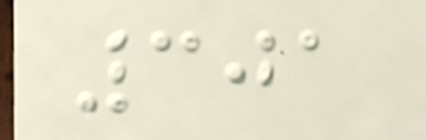301
